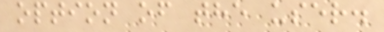option of the user.
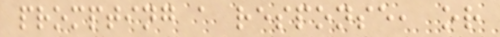prompting a response, or
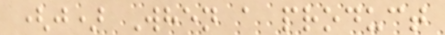(j) When a product
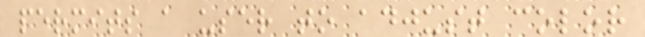permits a user to adjust color
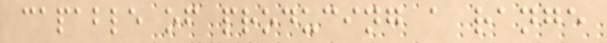capable of producing a range
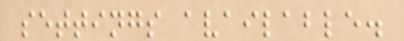settings available.
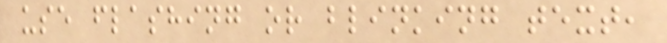use flashing or blinking text,
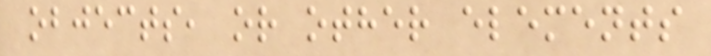objects, or other elements
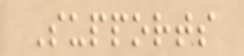Supports
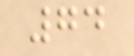74
